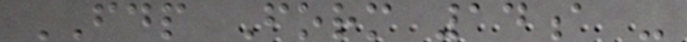FDP Form 14a -
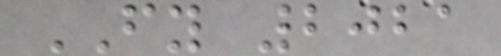FY 2021
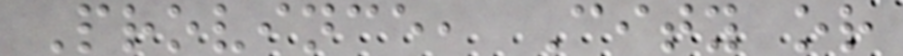Province, City or
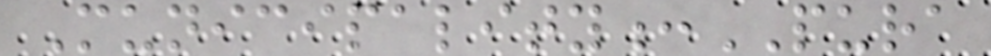Municipality:PURA
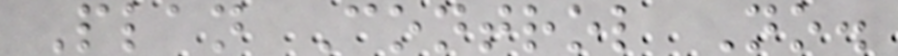Plan Control No.
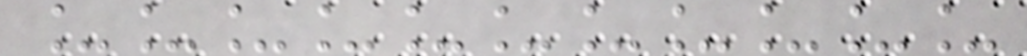___________
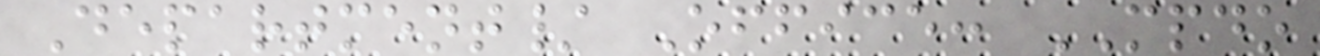Department/ Office: MPDO
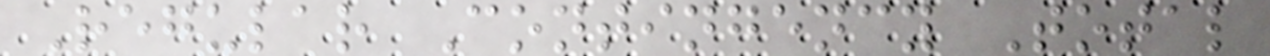Regular Contingency Total
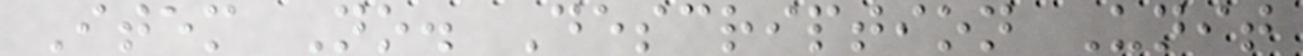Item No. Description Unit
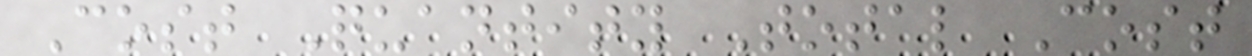Cost Quantity Total Cost
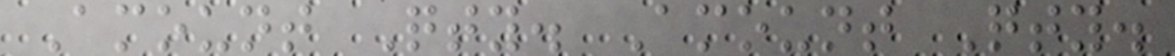Amount Qty. Amount Qty.
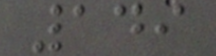149
